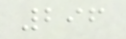296
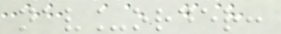nav_order:
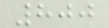800
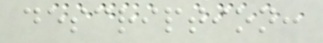description:
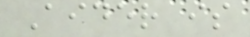Aider is
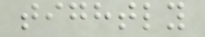tightly
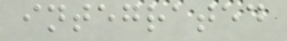integrated
